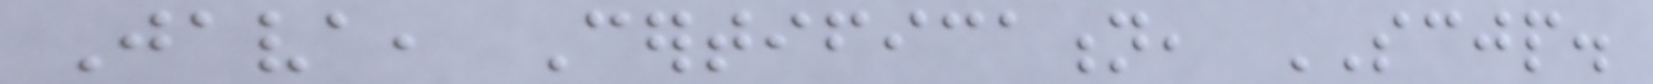Java, Certification, SCJP.
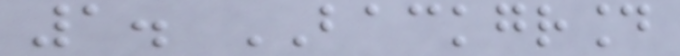1. BACKGROUND
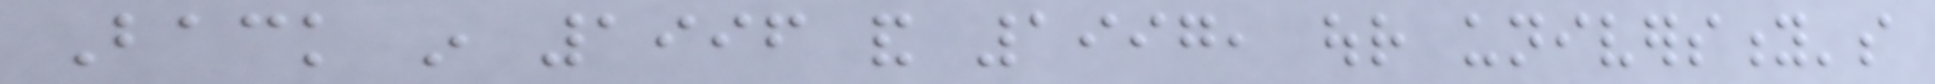Back in 1996 and 1997, our university's
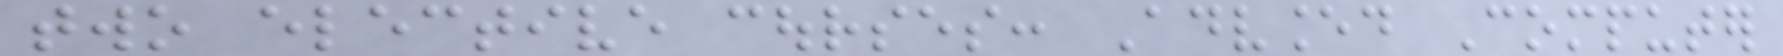two elective courses: Advanced Computer
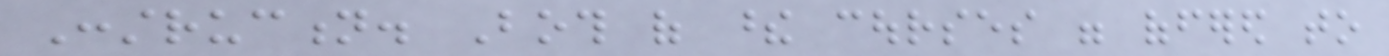Construction. Both of these courses were offered to
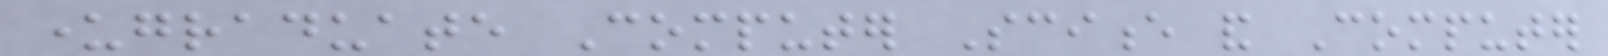undergraduate Computer Science and Computer
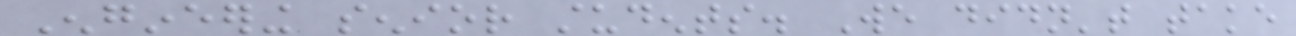Engineering senior students. We didn't take
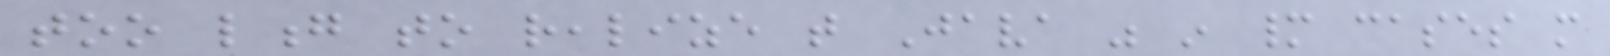too long to realize that Java was in many cases more
